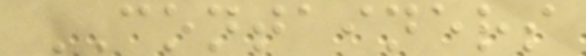CONTAINERS
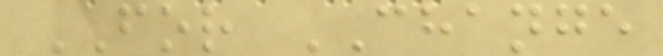FOR CHANGE
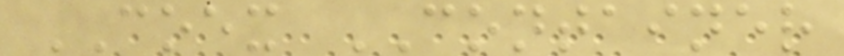COEX CONTAINER
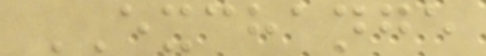EXCHANGE
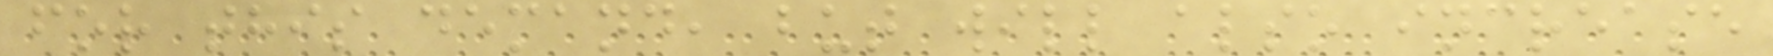for this demand, but will also increase
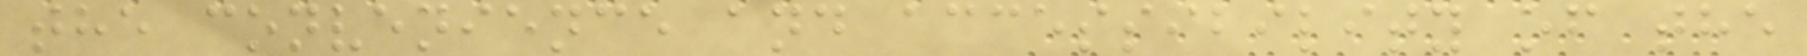the convenience and accessibility of the
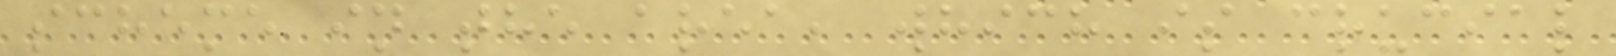scheme in the area, which is crucial
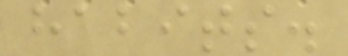habits.
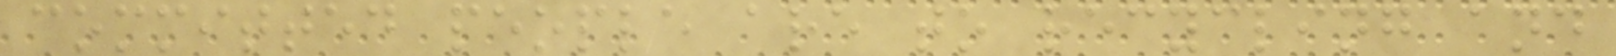committed people are to recycling and
